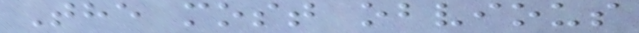The most obvious
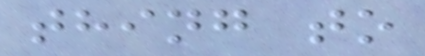thing to
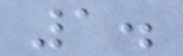1.
